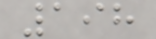198
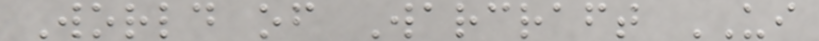World of Warcraft UI
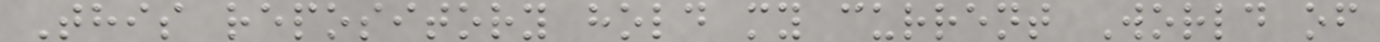This repository hold my current World of
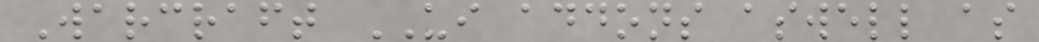Warcraft UI addons aswell as
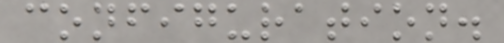configuration.
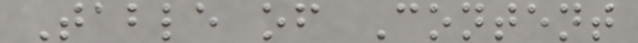Table of Content
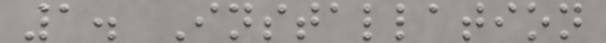1. Installation
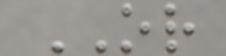OR
